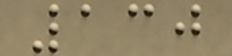130
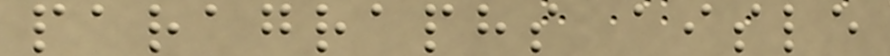paragraphs aisle
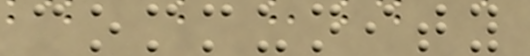community
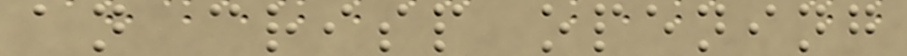an crisp opening
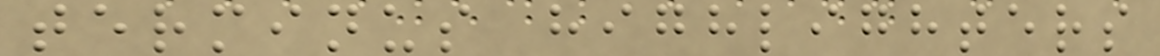terminus highlighters
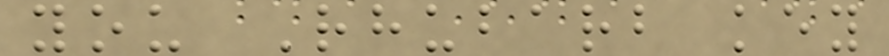you Rhubarb key
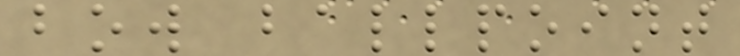bow ballpoint
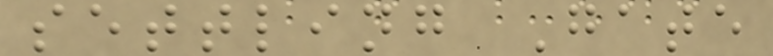settling Gate
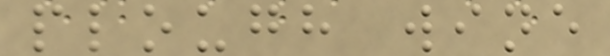plough wine
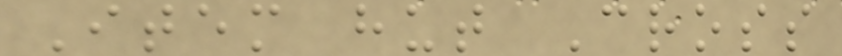Item hut Cross
